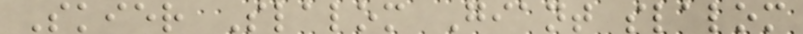Skier Slalom Giant slalom
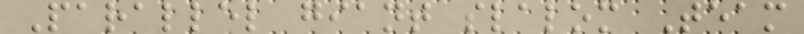Parallel giant slalom Team
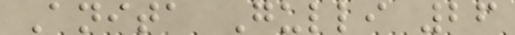Anita Gulli 26
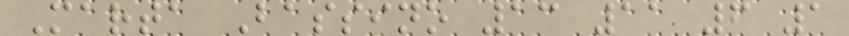Marta Bassino 13 11 6 1
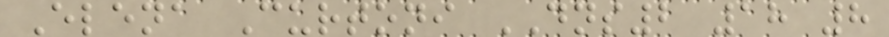Elena Curtoni DNS2 18 8
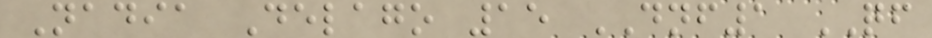Nadia Delago 15 DNF1 QF
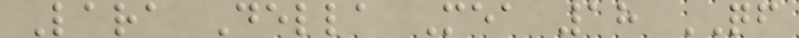Lara Della Mea 18 QF
